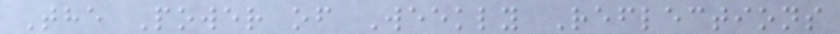The Power of Weekly Reflections
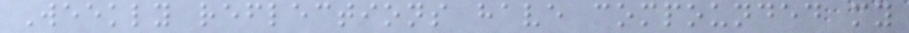Weekly reflections have compounded my
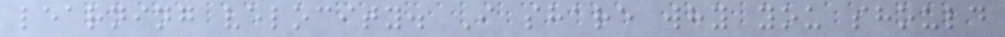learning velocity. I share why you should
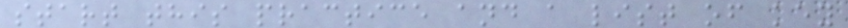start this practice and a list of key
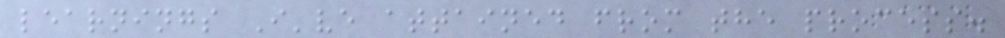learnings I've attained from the process.
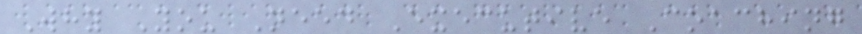Why You Need Executive Coaching
